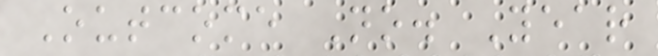Outcome No. Year
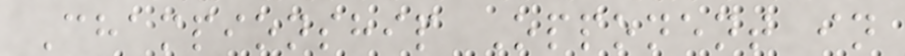Championship Opponent in
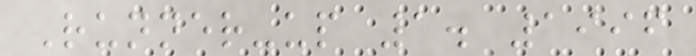Runner-up 1. 1996
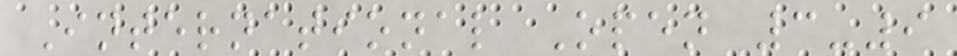International Open 3-9
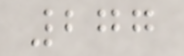277
